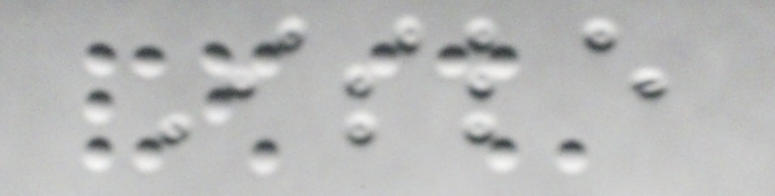Isle
